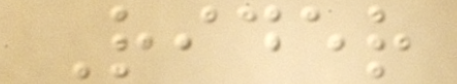Rider
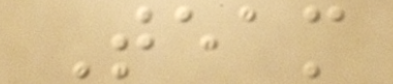Team
